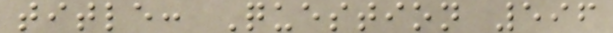title: Question 596
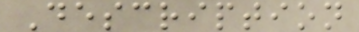Description
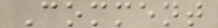Comment
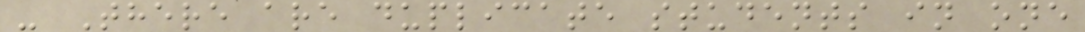- There are duplicate students in one
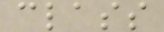class
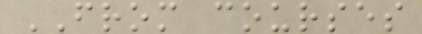FROM courses
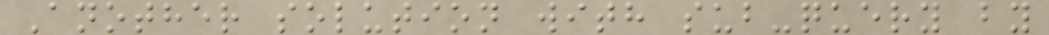Another solution with sub-query by
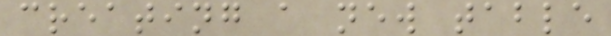creating a new table
